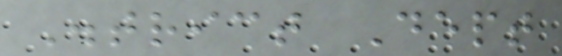District Dept
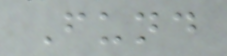Fund
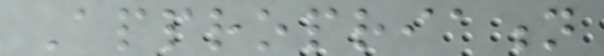Appropriation
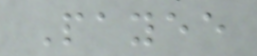Payee
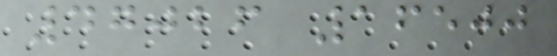47026 16500
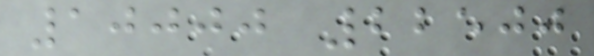10000 22500
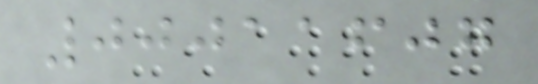00011607
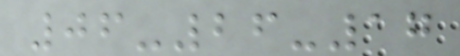06-26-17
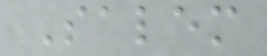Salem
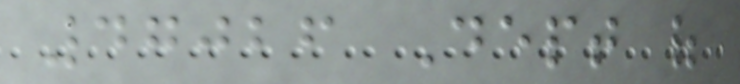47026 Dept of
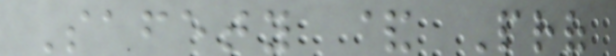Safety & Prof
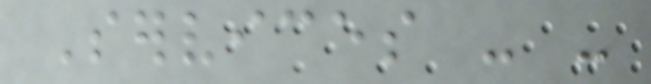Services - -
